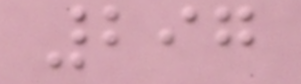297
